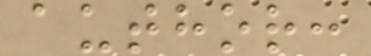author:
